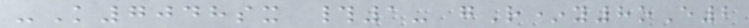-K7048sx #1- gR*y8oE2
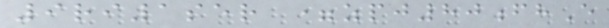9ri1ser =zpj80fhE
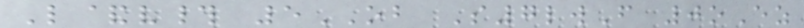L&v# 5OB S7lwF 0oEz
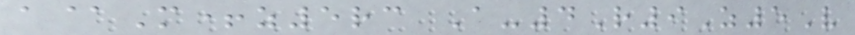a@M+z5rc A-4R9Z5V
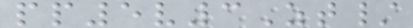pp5v3Zt/
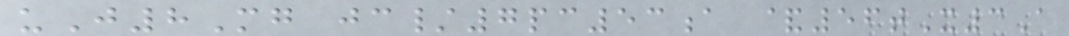uJ8Mg jc/7pc53a &56tX3A
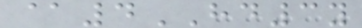@4HD3y
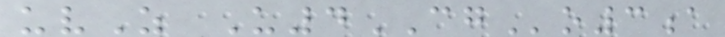uvZ U4CGo3a
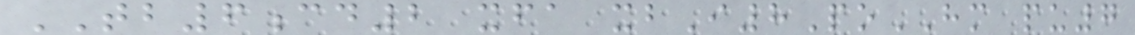TB6cd2 xfa xbI8PoHM pu7
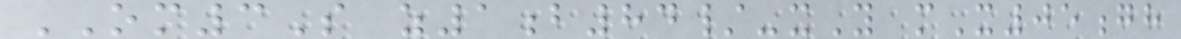OM3S z1b84/-xY mX05gh
